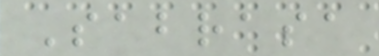Sabrasa
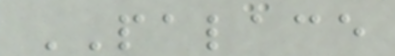PALACE
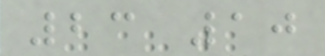23 10
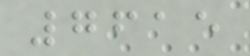7615
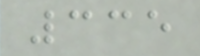335
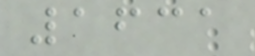1631
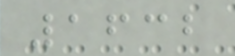1632
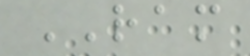RAM
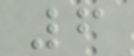6
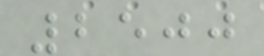2500
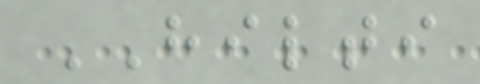HILTI
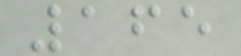165
